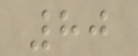80
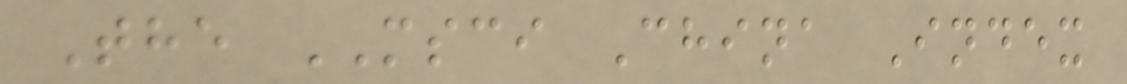The MSCI China Index
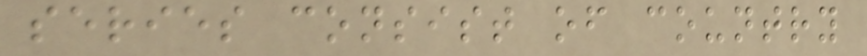series consist of country
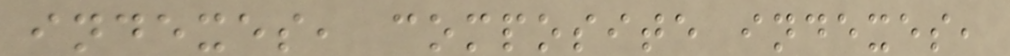indexes, composite indexes,
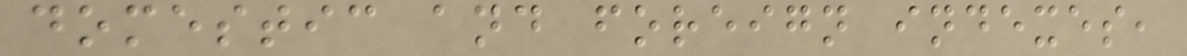domestic and foreign indexes,
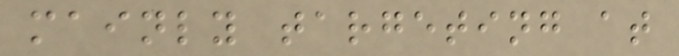mainly targeting at
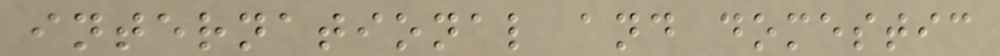international and domestic
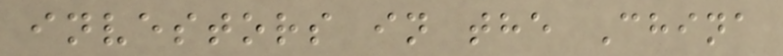investors in the China
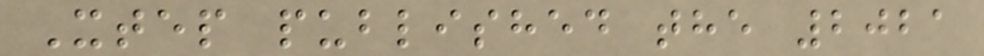Xtep published the 2021
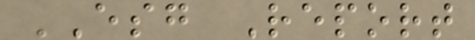ESG Report
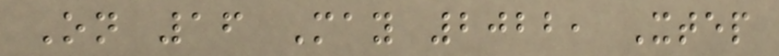On 16 May 2022, Xtep
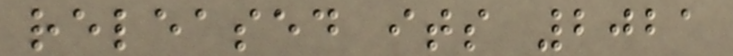released its 2021
